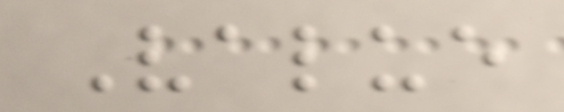Value
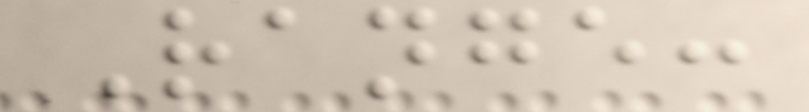Range:
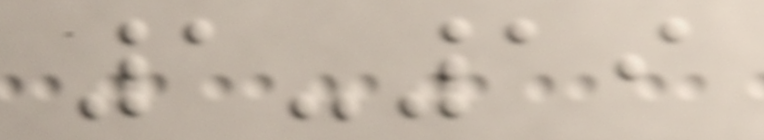1-19
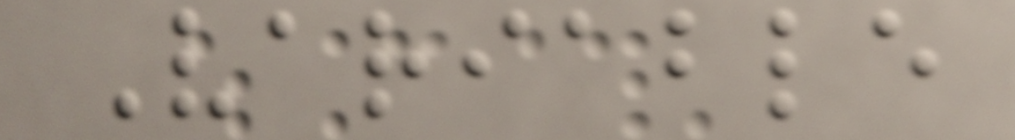Variable
